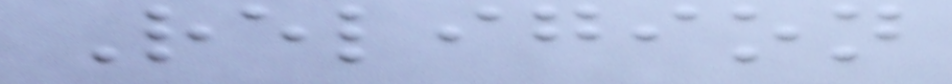Religion
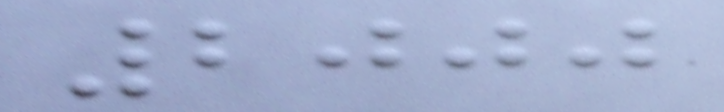2000
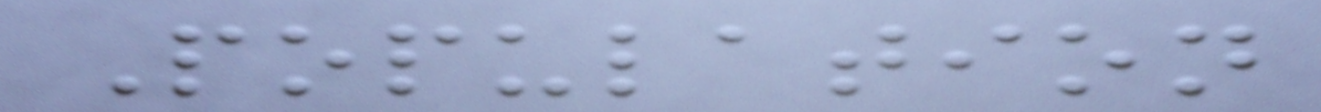Population
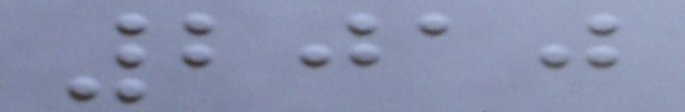2010
